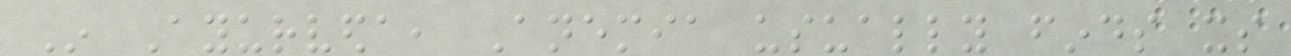In Ayurveda, Anemia usually finds its
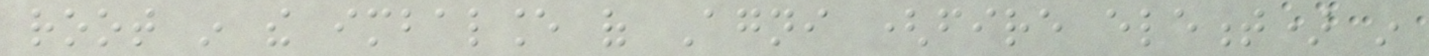root in the imbalance of Agni (fire element) in
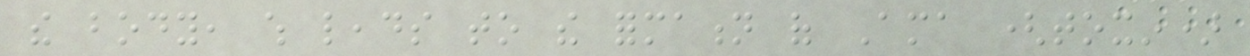the body, which leads to the formation of Ama (toxin)
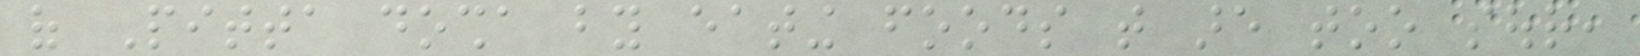of Pitta dosha by eating foods that are too sour,
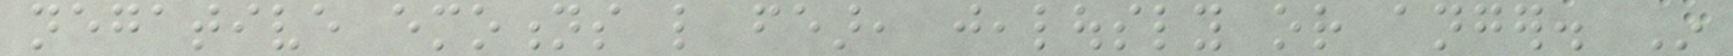negative emotions like fear, jealously or anger. In
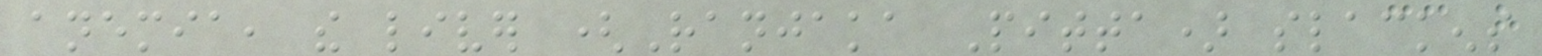anemia, the liver (Ranjaka Pitta) slackens
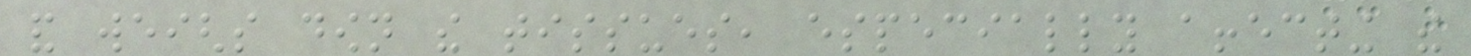and weighs down the tissues, especially affecting the
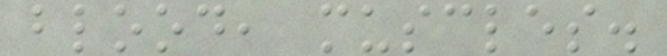blood, muscles.
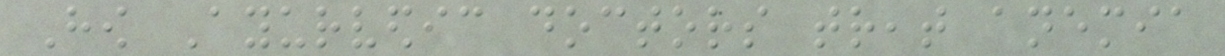How Ayurvedic doctors treat anemia
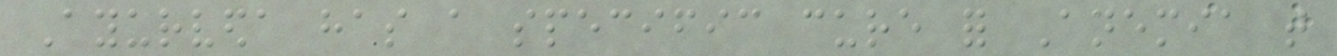Ayurveda has a specific cure for Anemia that
